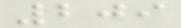209
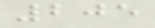205
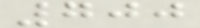700
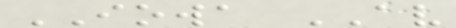IOWA AV
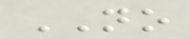NO
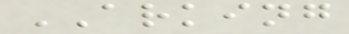ARKING
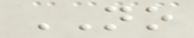NO
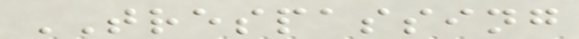TRESPASSING
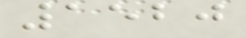1520
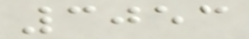3053
